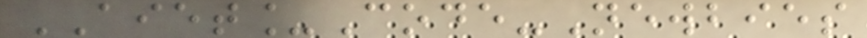AIET_Code-Newbies
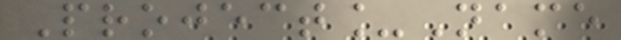Project_Name
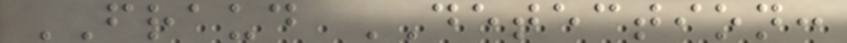FRAUD DETECTION:
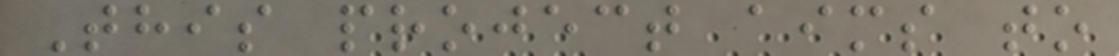This project aims to
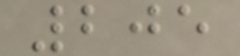205
